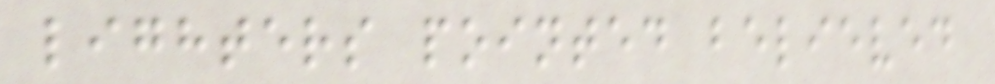lighters pointed believed
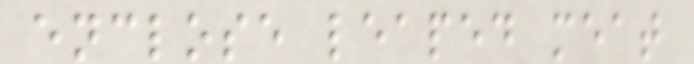enclose leaped meat
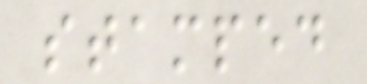stamped
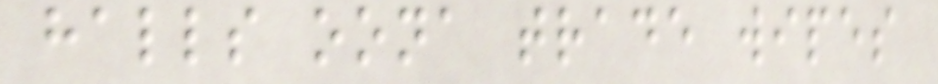halls oona trade wipes
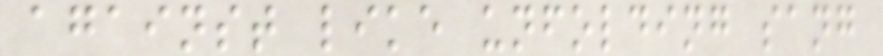against like unfolding sang
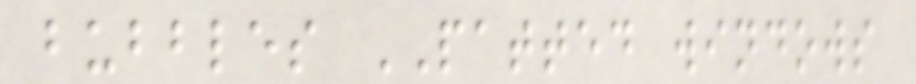bubbles PATTED windows
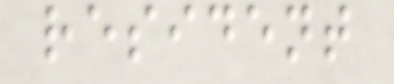resident
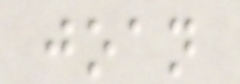joan
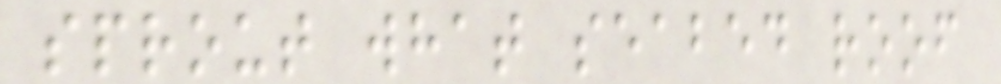sprout what seabed roof
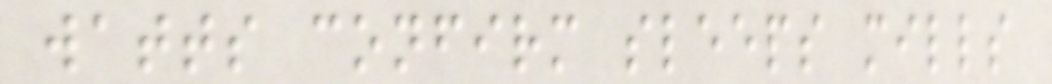watts confirm sleeps mills
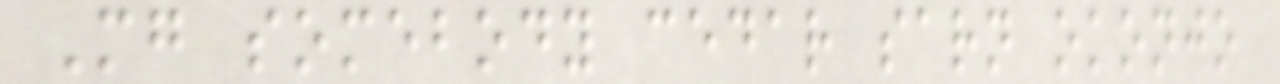Mg somebody cedar sarn okonjo
